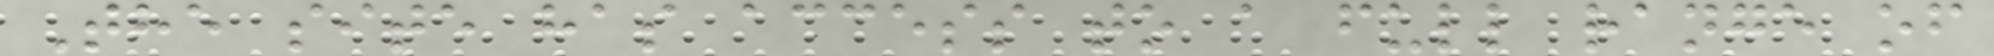The site has access to a full range of
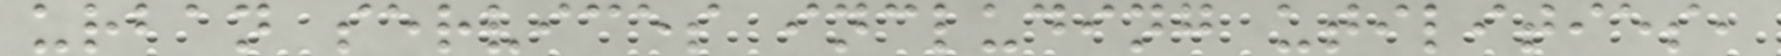urban services including utilities,
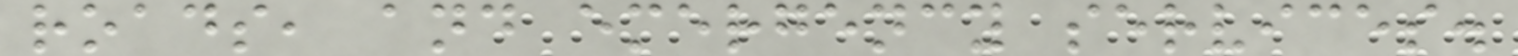roads, and emergency services.
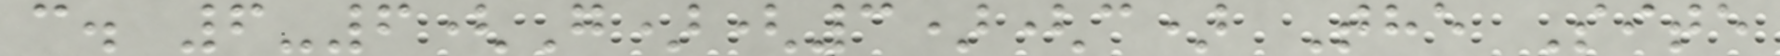c. 6-6(G)(3)(c) The Site
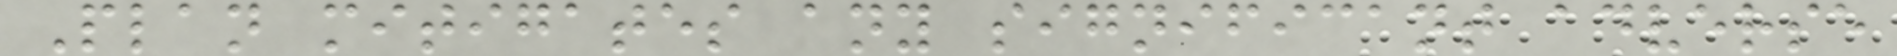Plan mitigates any significant adverse
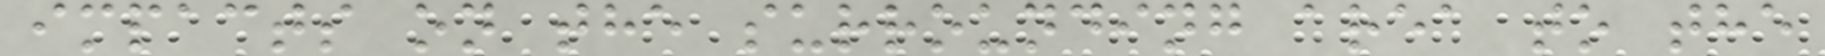impacts on the surrounding area to the
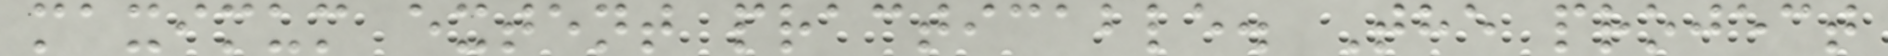maximum extent practicable. The project
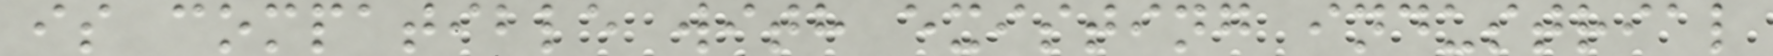is compatible with existing industrial
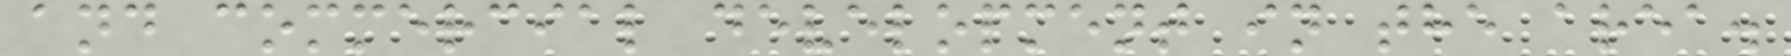and commercial development in the area.
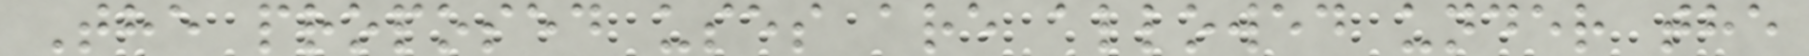The proposed uses are allowed under the
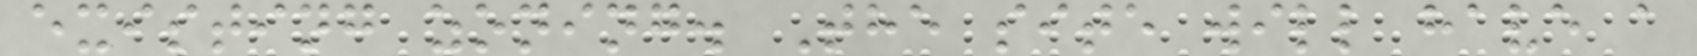existing zoning. The site will have a
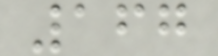167
